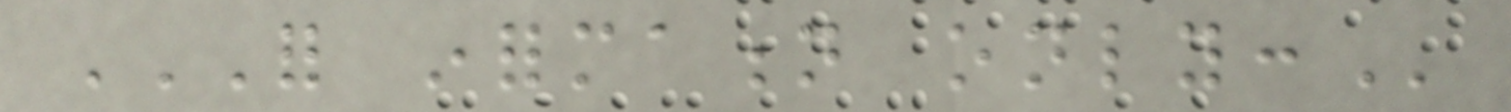FOR INFORMATION ONLY:
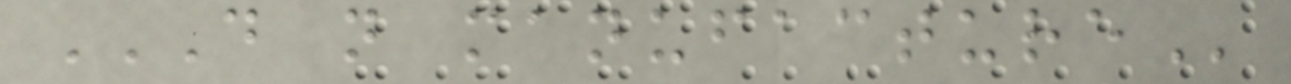DO NOT MANUFACTURE
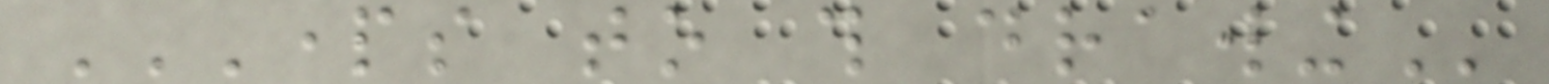PARTS TO THIS DRAWING
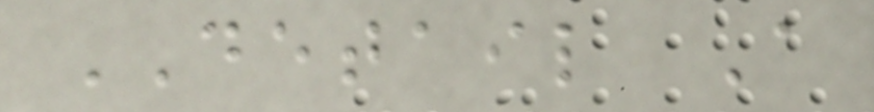DETAIL A
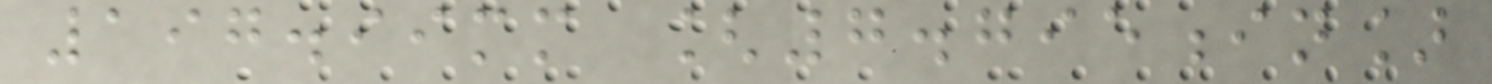197.99mm [7.795in]
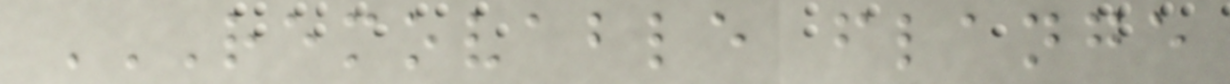REMOVABLE FLANGE
